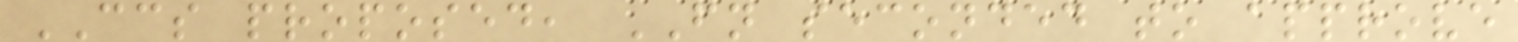CCS proposed, FN seconded to approve
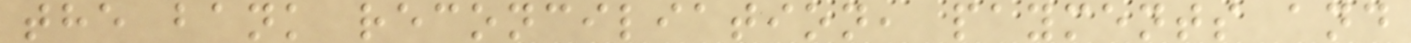the bank reconciliation, payments and
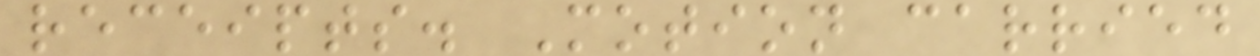receipts. Motion carried
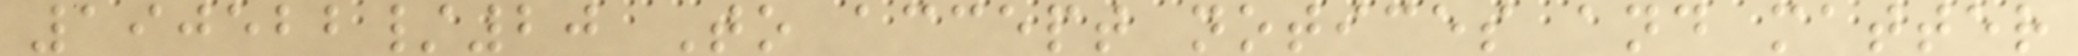190522/20 To accept notices and matter
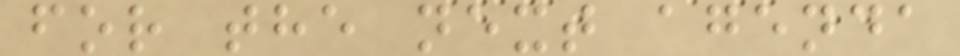for the next agenda
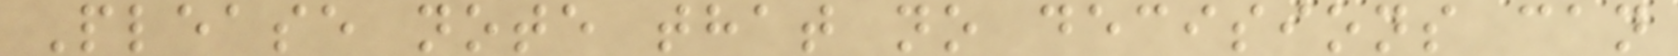Please note that no decisions can
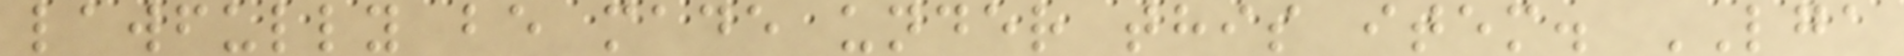lawfully be made under this item. LGA
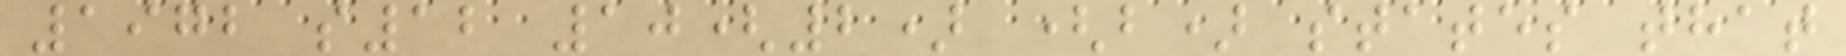1972 s12 10(2) (b) states that
